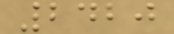2420
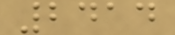2414
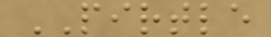PIRTLE
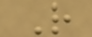R
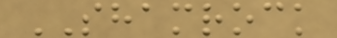SHAMROCK
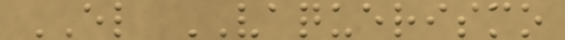EL VAQUERISMO
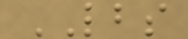LBS
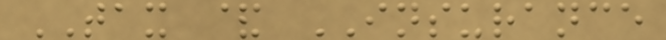TAX & INSURANCE
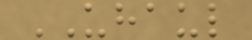UHAUL
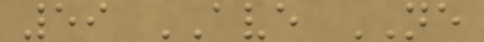59 AVE NE
